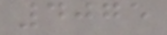4075
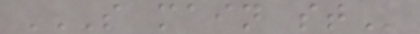S MAIN ST
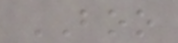BOO
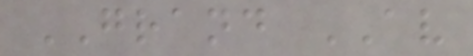GRAND AV
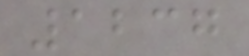1237
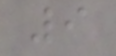9
